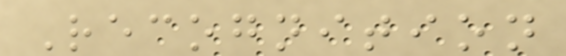Recognition
